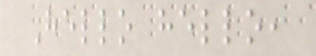Hello hello,
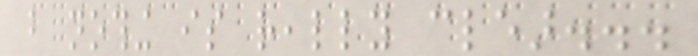but nothing is really clear...
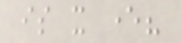is it ever?
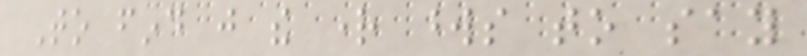To find just the right words to say
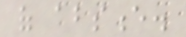of absence.
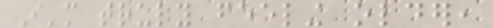I'm truly feeling older,
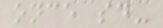once said-
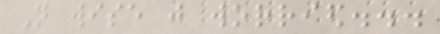Not wise just worried...
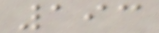193
